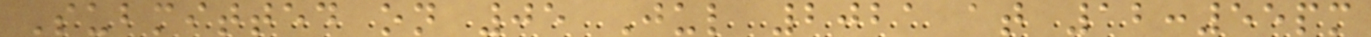Submitted on 05 Jul 2021 at 12:55pm
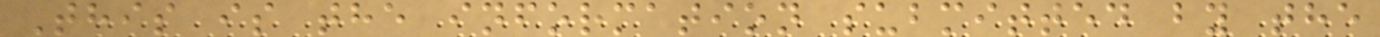This is the information submitted by the
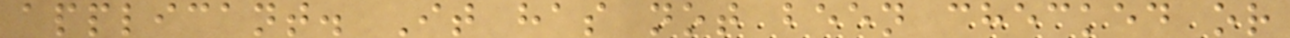applicant. It has not been checked or
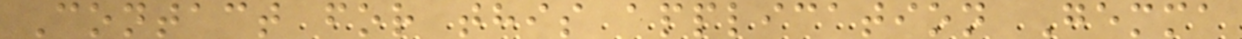Contact for this application Gemma
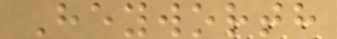Heyworth
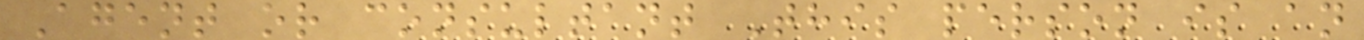Agent or consultant This person is an
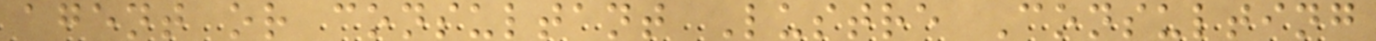agent or consultant Lustre Consulting
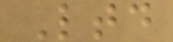Ltd
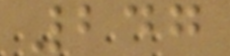247
